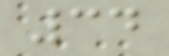34
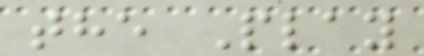the Play
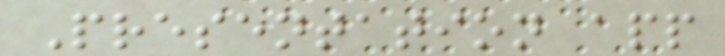Presentation app
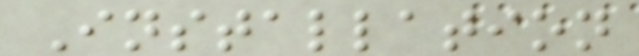Installation
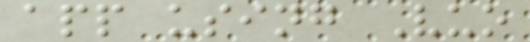app using Vuo
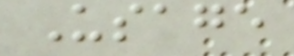Usage
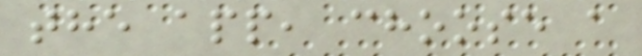the app, choose a
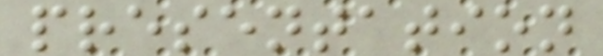presentation
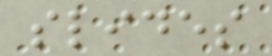slides
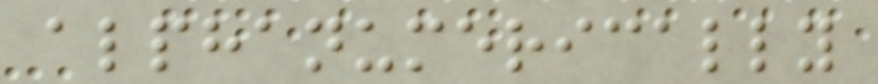alphanumerically
